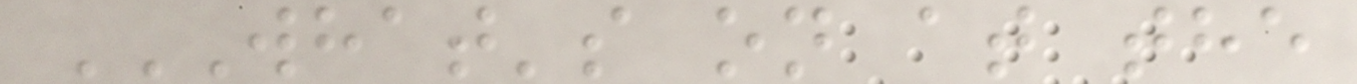WHAT'S ON AT THE
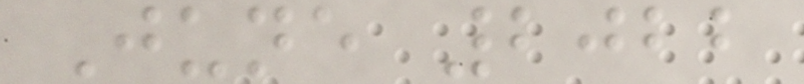June 2022
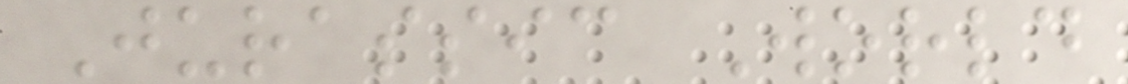Jurassic World
